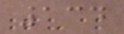134
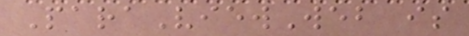ParaViewWeb is
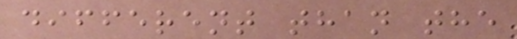different than the
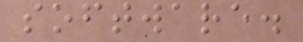software.
